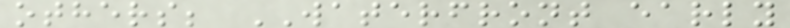others; WATERFRONT early
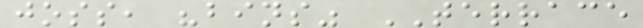joss, "bins" TERRACE
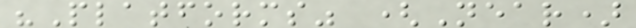"Platforms" (Near)
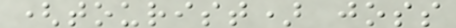(tourist) joss
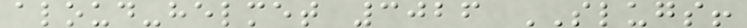aloud-helmet 3026 SLUGS!
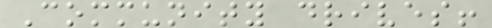Community drives!
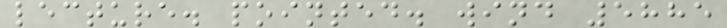lecture. pointed. wind 5885
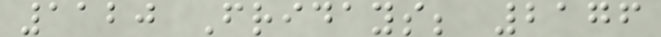1120 Fridays; 2176
